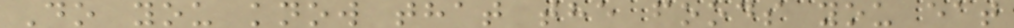Do you know that the foods you eat
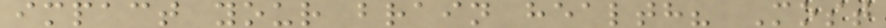impact your brain health? Most
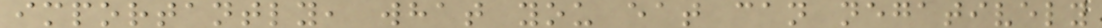importantly, what you eat can negatively
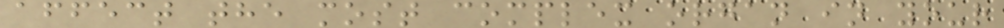affect the most complex organ in your
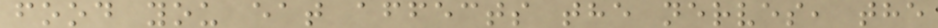food you eat affects the nerves, the
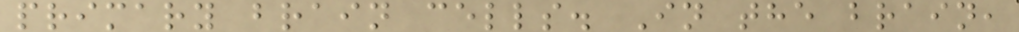primary brain cells. In the brain,
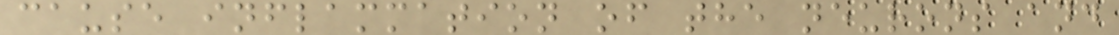cause inflammation of the neurons and
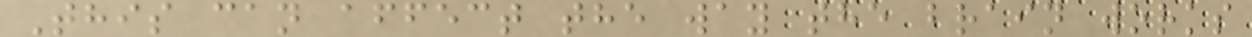This can affect the way the brain works
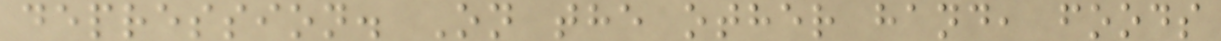depression. On the other hand, foods
